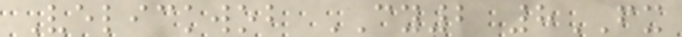Velickwob CY2 8FX
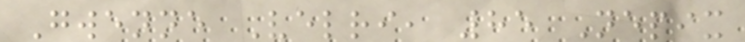Gwenne Velri, 85 Nepix
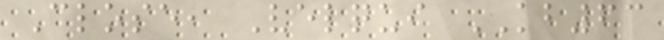Close, Velqui KB63
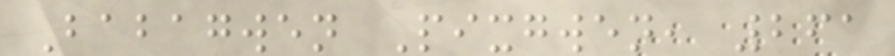Babagwen Pixgwen, 261
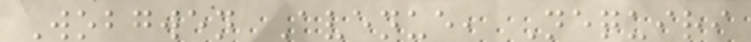Wobgwen Avenue, Nequiri
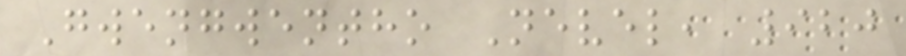Gwengwentho Nevel, 920
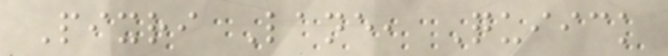Pixri Lane, Quiick
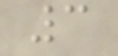3
